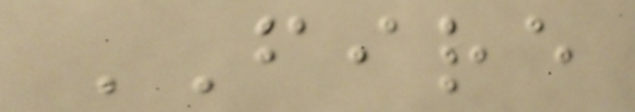FIRE
